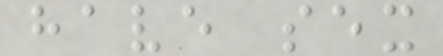have sex
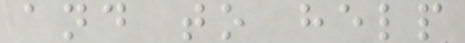and to help
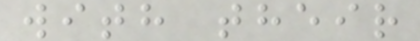with their
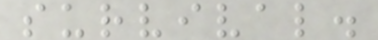survival.
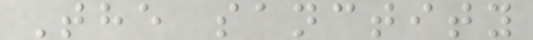The sanctity
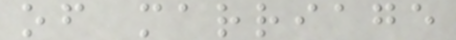of marriage
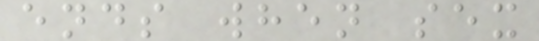ends when sex
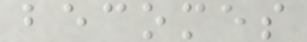becomes
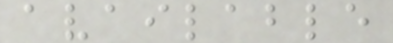available
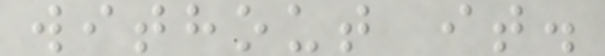without it.
